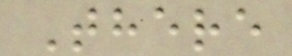There
